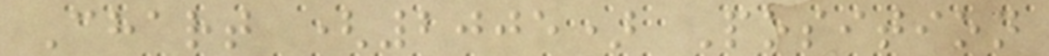Chart (2005) Position
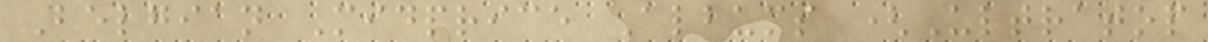Belgian Midprice Albums (Ultratop
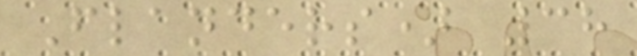Flanders) 38
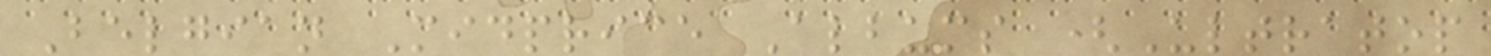Belgian Midprice Albums (Ultratop
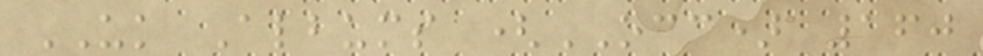UK Albums (OCC) 160
